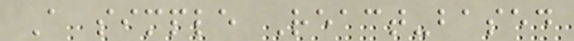A simple React-based
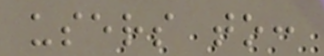users to:
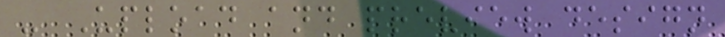- Upload and preview design
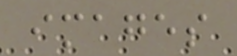images
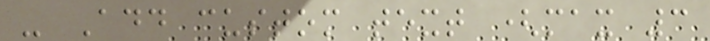- Add custom text (max 3
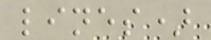lines)
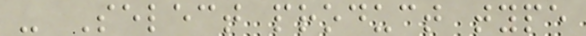- Select product type
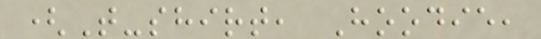(T-shirt, Hoodie,
